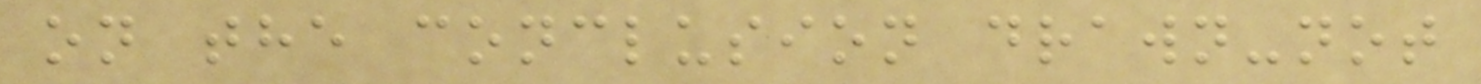on the conclusion drawn-not
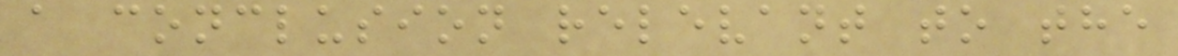a conclusion relevant to the
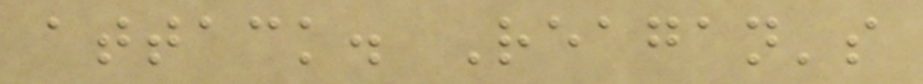attack. Reagan's
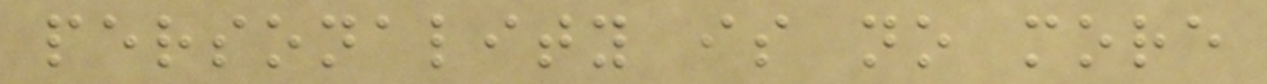personality is no more
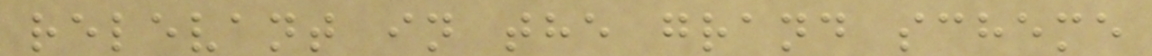relevant in the grand scheme
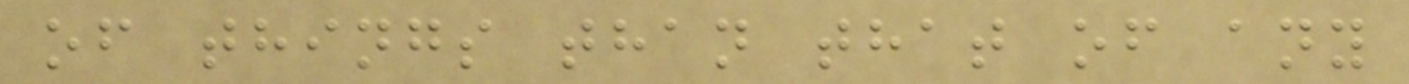of things than that of any
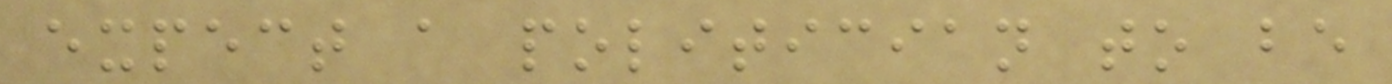expect a politician to be
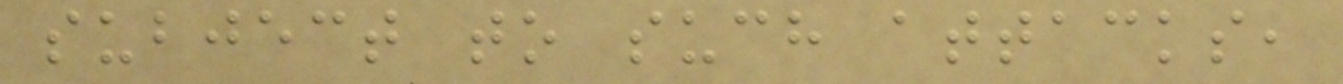subject to such attacks,
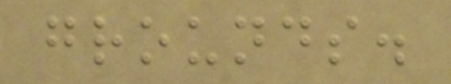grounds.
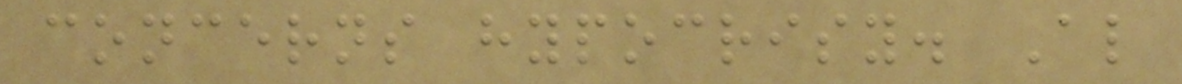concerns hypocrisy. Al
